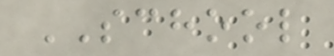SCHOOL
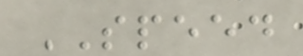SPEED
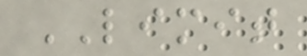LIMIT
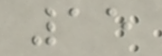15
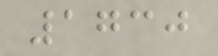1730
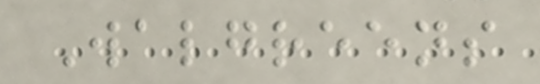Walgreens
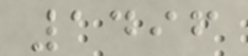1496
